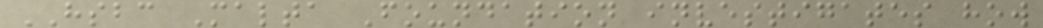HSBC Malta Foundation investigates how
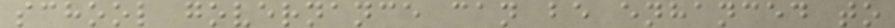school governance can be enhanced to
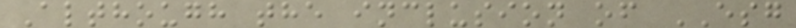Although the inclusion of ESG
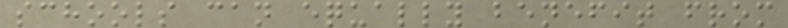schools can equally benefit from
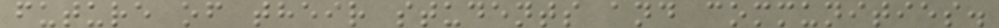future of their students and communities.
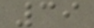39
